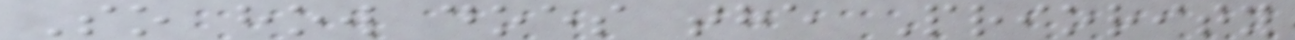So how does the Priority
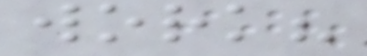work?
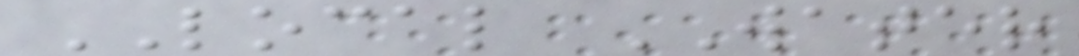LOCAL WATER
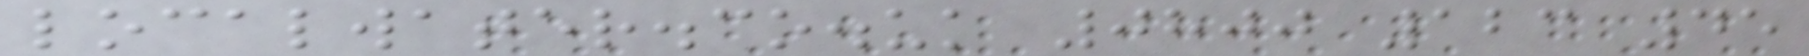localwater.co.uk 0800 123 45
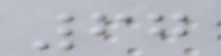67
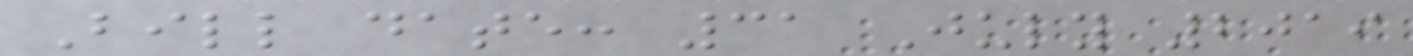Bill date: 31 July 2019
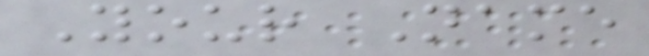Your Name
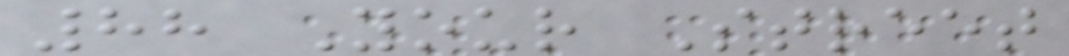88 Your Street
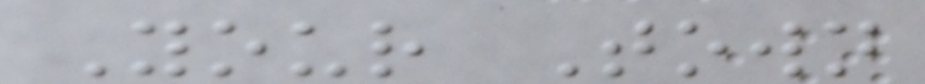Your Town
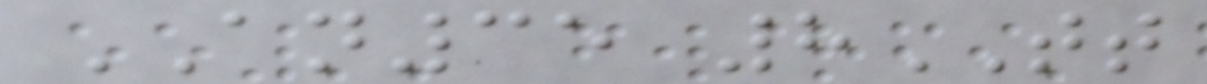AN35 8TT
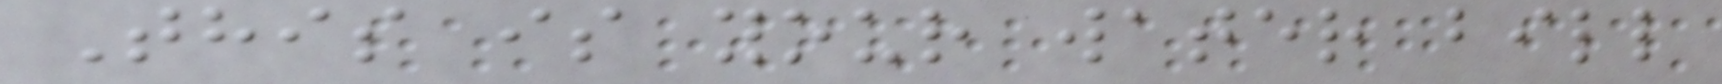This is your water bill
